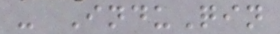- InduQin
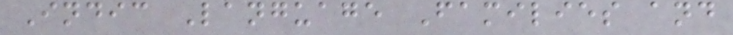Indic Language Families and
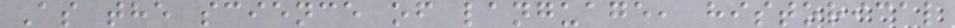As the science of language, historical
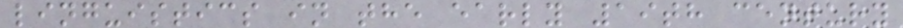linguistics in the early 19th century
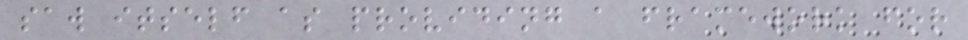saw itself as providing a framework for
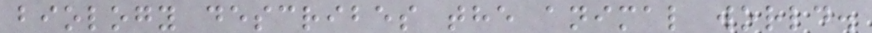biology describes the animal world.
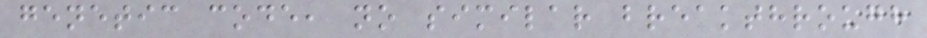genetic code, no similar breakthrough
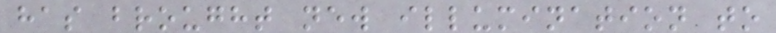has brought new illumination to
